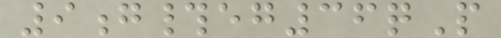9g#eg36qP
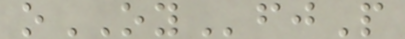oOYfjP
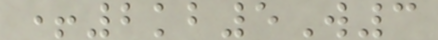+2kb5W3
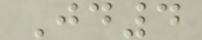Jd4
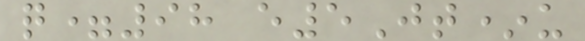q=98 e5Jt*u
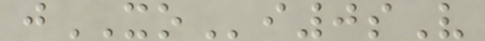jXOi0sV
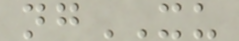ngXU
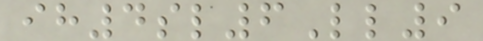ih4sl6Ll9
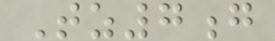Tz7g
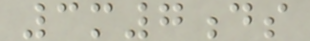3m7ds
